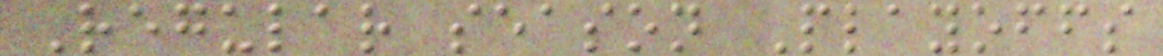Regular season Playoffs
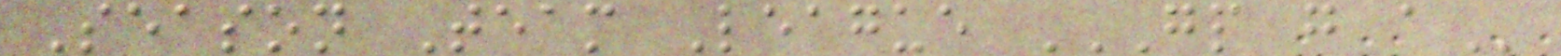Season Team League GP G A
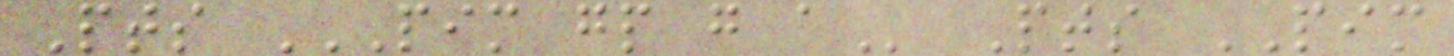Pts PIM GP G A Pts PIM
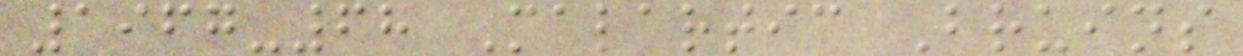1967-68 Malartic Bruins
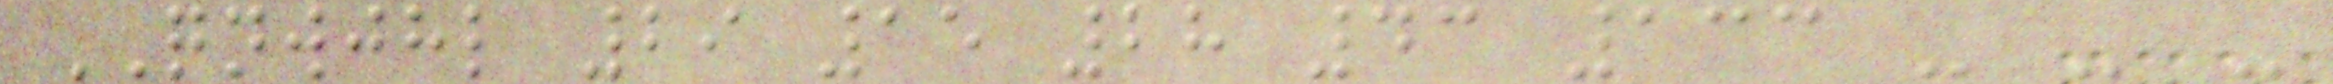QNWJHL 29 15 28 43 133 - - -
